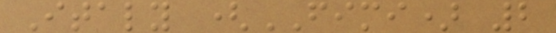Italy (FIMI) 2
